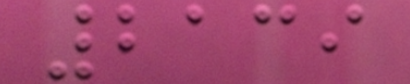2139
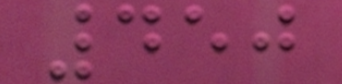450
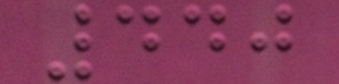440
